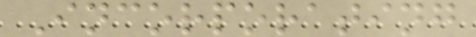Incorporating
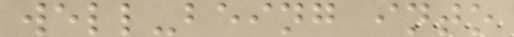well-being into
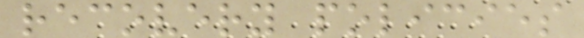recovery policies
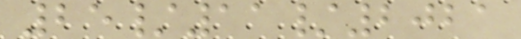25/11/2021
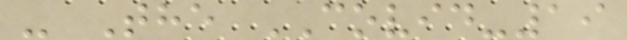- The COVID-19
